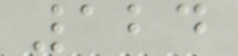124
